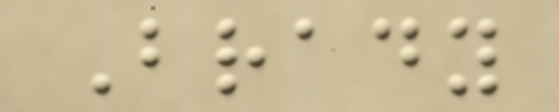Brady
